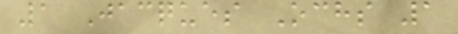1 Jacques Ochs 1
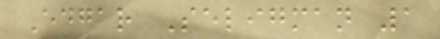Edgar Seligman 1
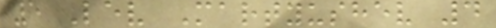5 Lev Martyushev 4
